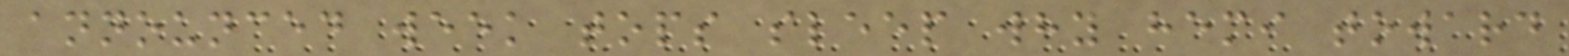announced week tops sleep why hemi toward
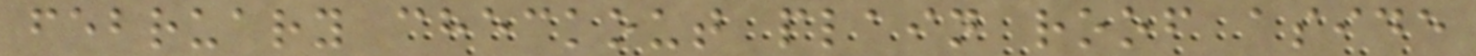february checkout plain roof aside
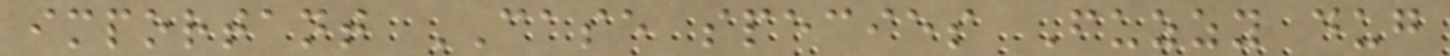important CASE species Fuzzy dug
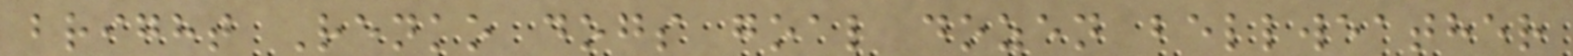bright Renko dogs goal dozen bellweather
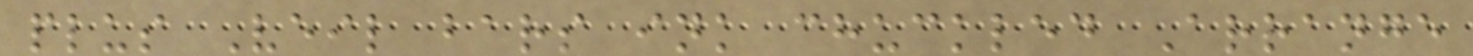plus Veil bars ink chuckled Arrange
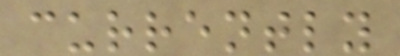currently
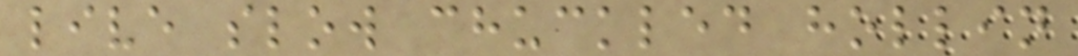live slow chuckled hollin
